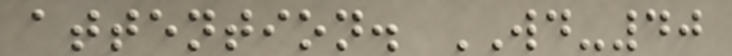attention. WD-40
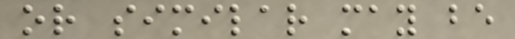or similar may be
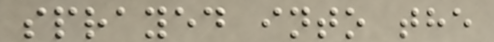sprayed into the
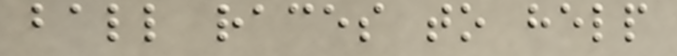ball races to help
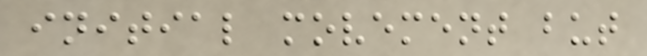initial movement but
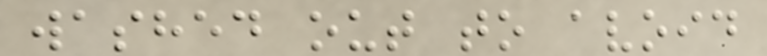washed out to avoid
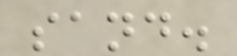sand.
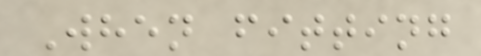When fitting
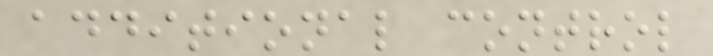additional control
